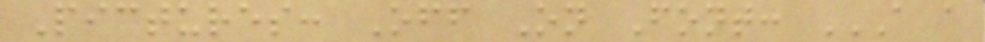Pictures: Off On Font: A A
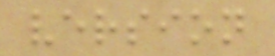version
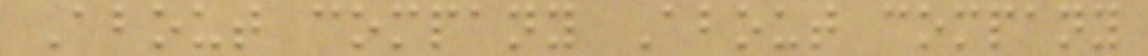About company About company
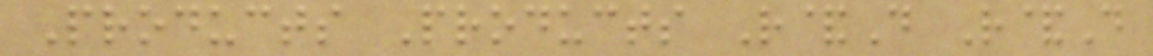Products Products R&D R&D
